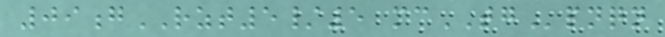09gRZT5/5 mcTGpnqn
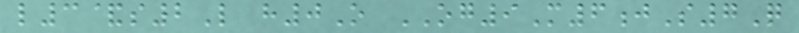l3&s2L h0O OG9M6jS7Q
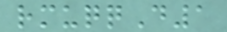rmuqqD1
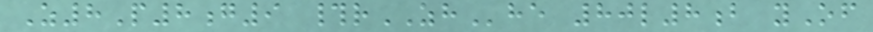Z8P8g9 #rZHhe 80l8b yOf
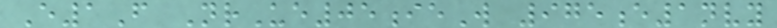E1F NrUe05ieW 975e1nvy
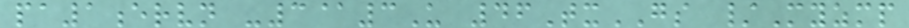pa1ervn -3@3U 46TxGS /Myzmp
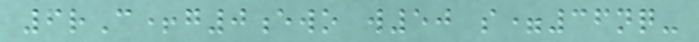6rC+g0ewo w50 s=36nq-
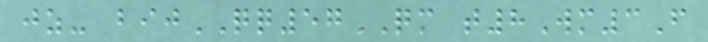jz- bijQQ57QM t8Wm3F
